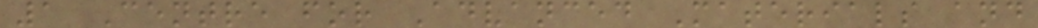1 Centre for Advanced Materials and
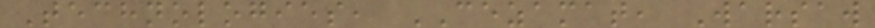Technologies, CEZAMAT, Warsaw
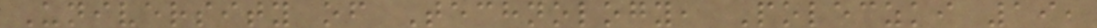University of Technology, Poleczki 19,
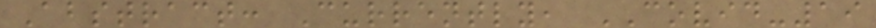Abstract: Currently, COVID-19
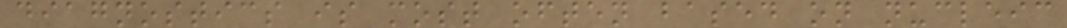diagnostics is most often based on nucleic
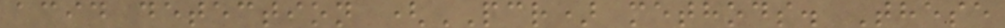acid detection (PCR) methods. These
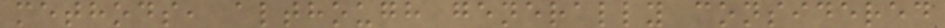methods, although generally considered
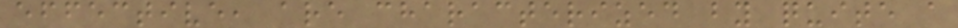effective, are characterized by quite a
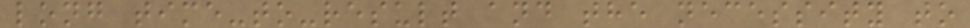long time-to-result and the necessity to
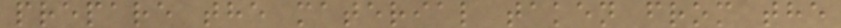prepare the material taken from the
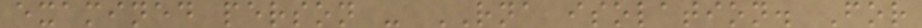examined person - RNA isolation. For
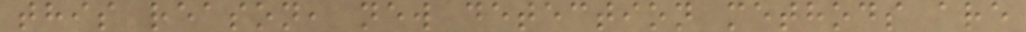this reason, new detection methods are
